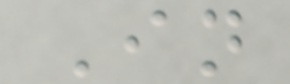In
